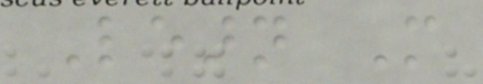Learn More
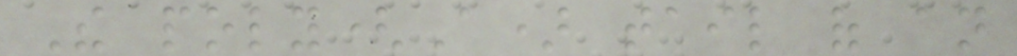The poly(A) tail of an
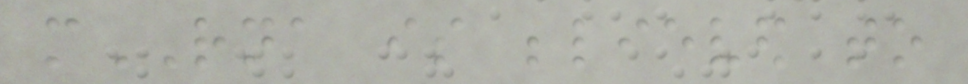mRNA is believed to
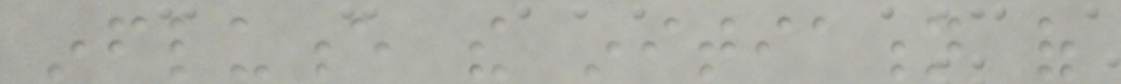influence the initiation of
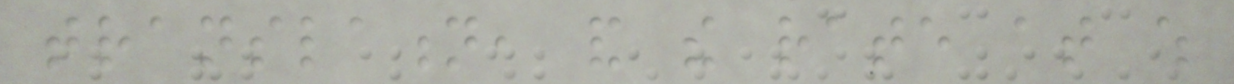translation, and the rate at which
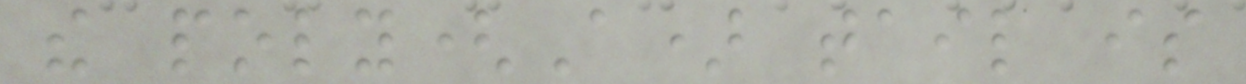the poly(A) tail is
